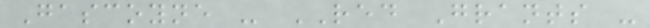Gascoyne - RED Grants -
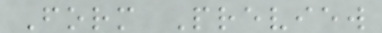Form Preview
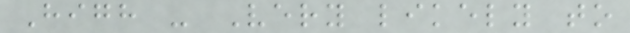High - Very likely to
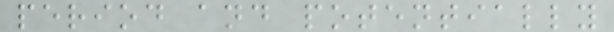period and potentially
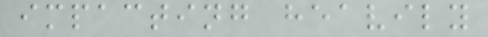impacting heavily
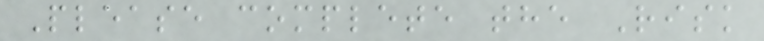Please complete the Risk
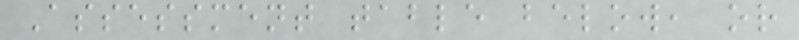Assessment table below, or
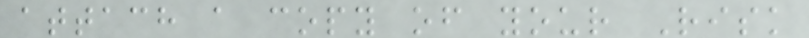attach a copy of your Risk
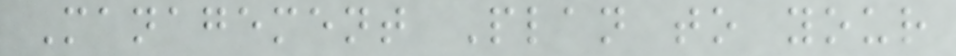Management Plan to your
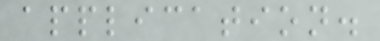application.
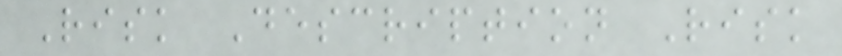Risk Description Risk
